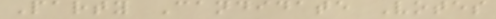Party Candidate Votes
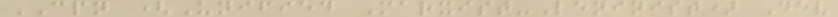CPN (Unified Marxist-Leninist) Dev
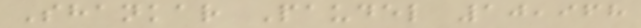Shankar Paudel 10,968
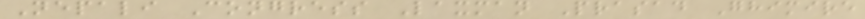Nepali Congress Laxman Prasad Ghimire
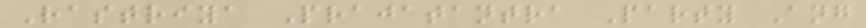Rastriya Prajatantra Party Ang
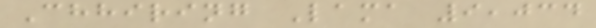Chhiring Lama 9,034
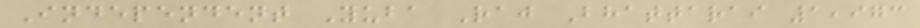Independent Yuba Raj Bhattarai 1,973
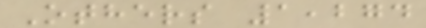Others 1,274
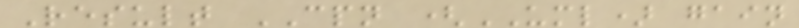Result CPN (UML) gain
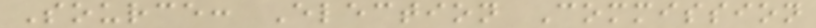Source: Election Commission
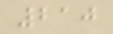210
